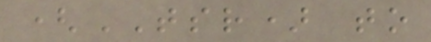(TSR) to
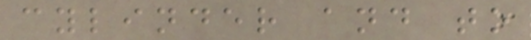cylinder and to
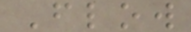Flow
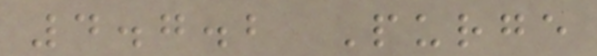4.7.2 Purge
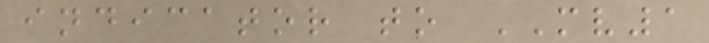indicator to MV1
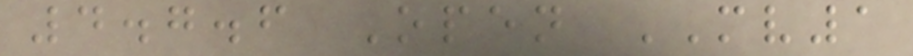4.7.6 Open MV1
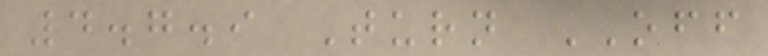4.7.9 Turn OFF
